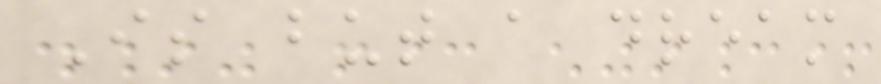Is but a dream
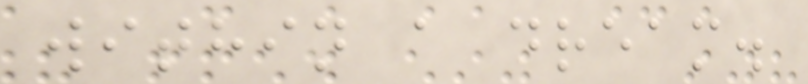within a dream.
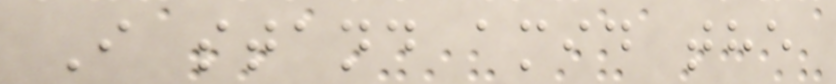I stand amid the
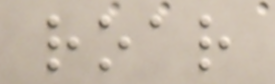roar
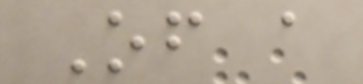Of a
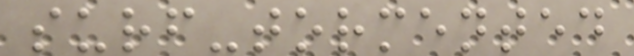surf-tormented
